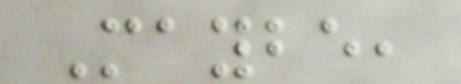Maybe,
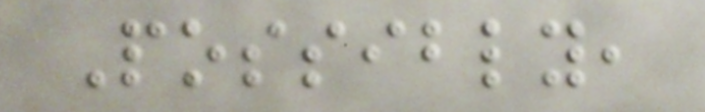Possibly,
